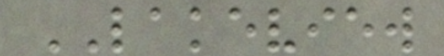LAKEVIEW
